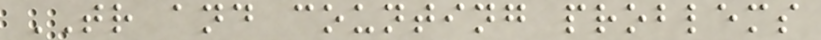TR and counting problems
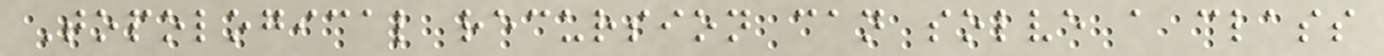Topological recursion can solve a class
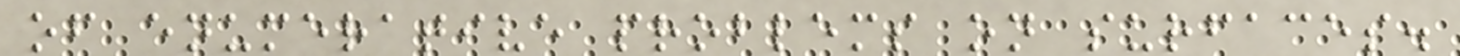of enumerative problems on surfaces.
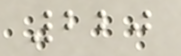220
